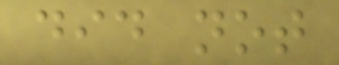did not
